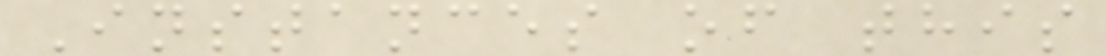Instances of this
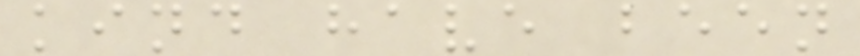kind have been
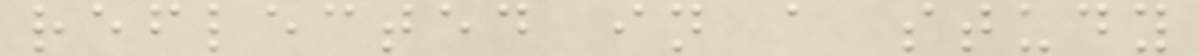reflected in a study
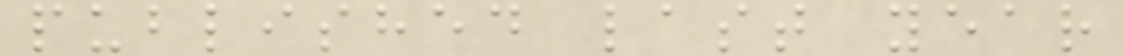published last year
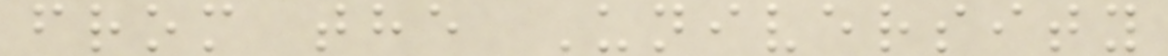from the University
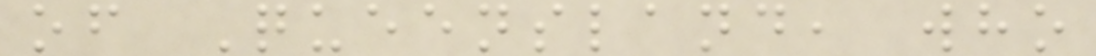of Queensland, who
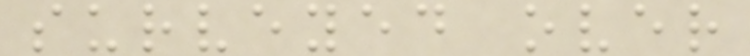surveyed over
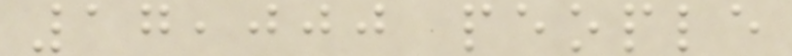17,000 people
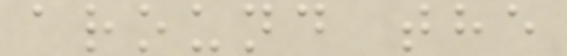around the
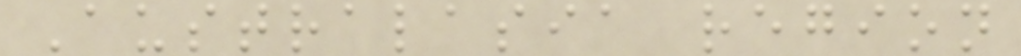Australasia region
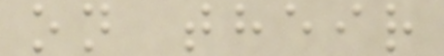on their
